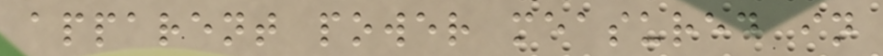apparent power measured in
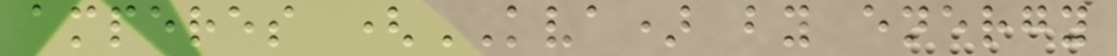amperes (KVA) by energy
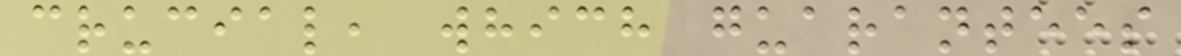crucial, which guarantees
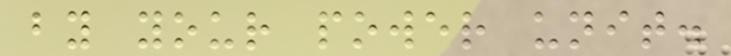by your power unit.
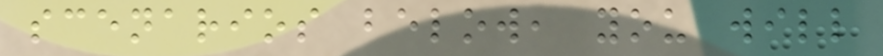scenarios below, you will
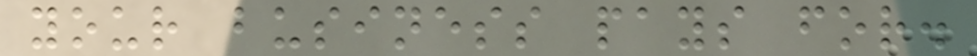your business pays for.
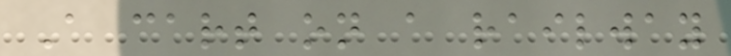A cart on a railway
